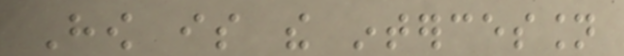How is the intercession
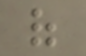of
